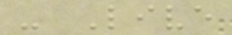- Live
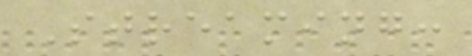Streaming:
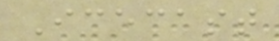Icecast
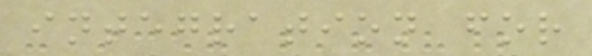integration for
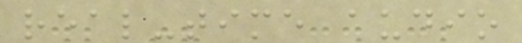real-time audio
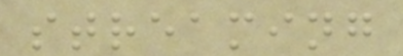streaming
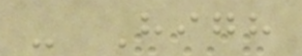- High
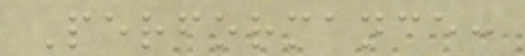Performance:
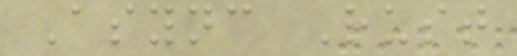Async Rust
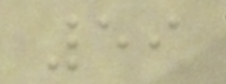59
